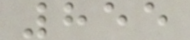855
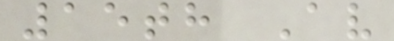15th Av
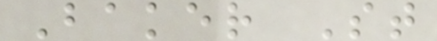Baker St
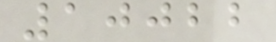10022
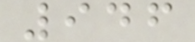946
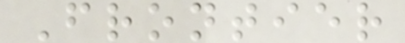Frontier
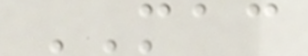MAC
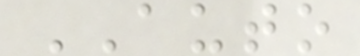AUTO
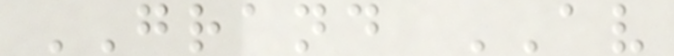GRAND AV
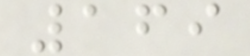169
